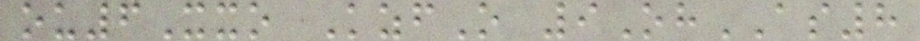ou6Xxo KzfO 9OhAS8
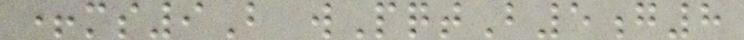+ms9B wPqtB5g8
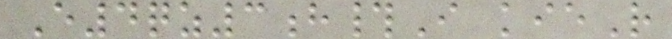E4qz3h#I kieR
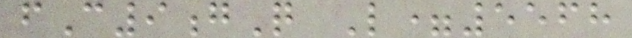fC9gQ L=5568
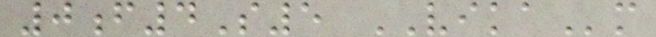0f4S5 VIKAm
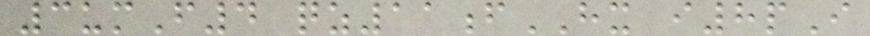3umF4 qz11fHX i8pI
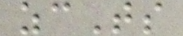zcTs
